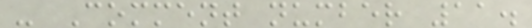- Comment number 11.
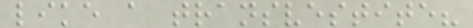like a transvestite?
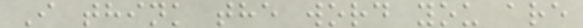I think the word you are
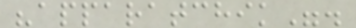"apparatchik".
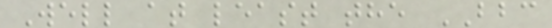Well at least the BBC
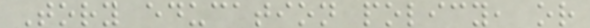Tory education policy, or
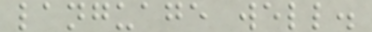language well.
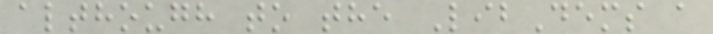although to the LibDems a
